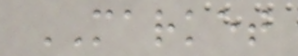MARKET
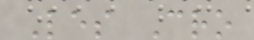Les Cro
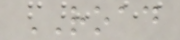ROAD
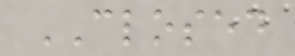CLOSED
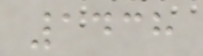1438
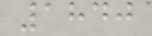1840
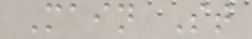Main St
